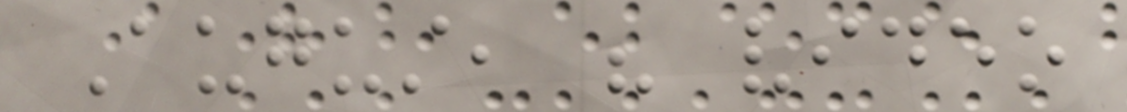August, his video
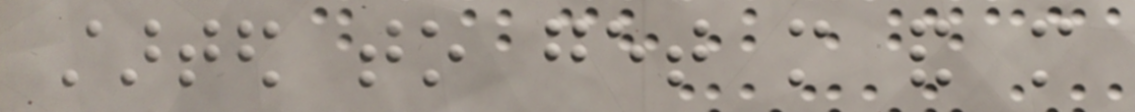started to get more and more
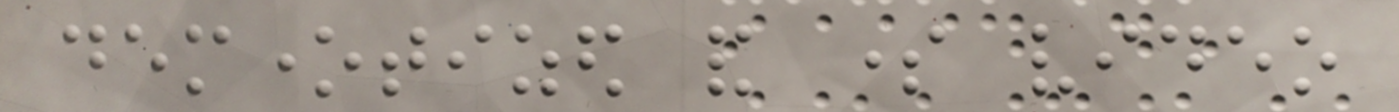demonetized and some video
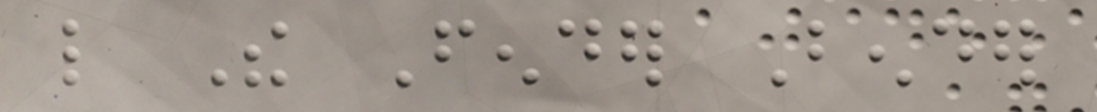like The Fender Bender
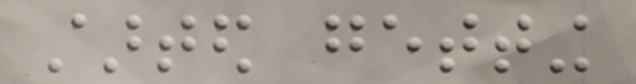started getting
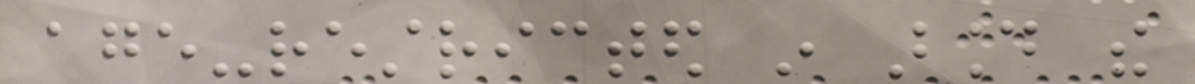age-restricted in around the
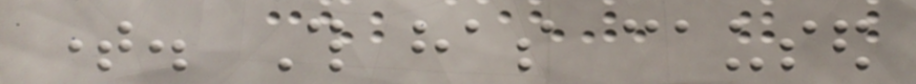time. This has caused
